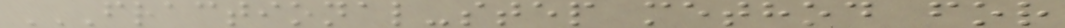FRACTIONAL-STEP METHOD FOR
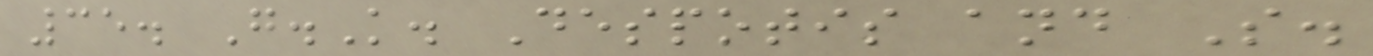35. G.K. Despotis and S.
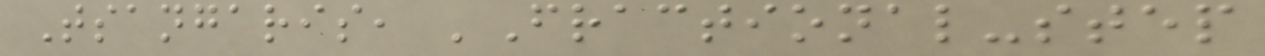Tsangaris, 'Fractional-step
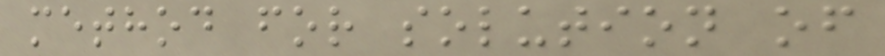method for solution of
